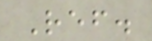Ref.
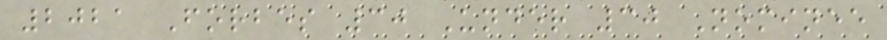2021 Forbes 30 Under 30 Nominee
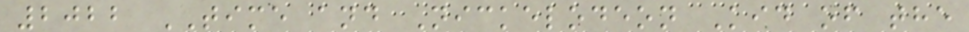2022 TIME and Nickelodeon Kid of the
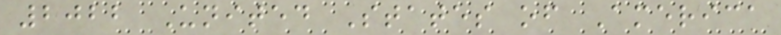2022 United States of America
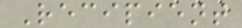Recipient
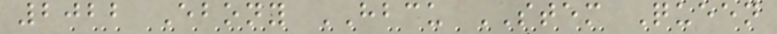2022 Ebony HBCU STEM Queen
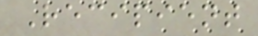Recipient
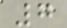7
